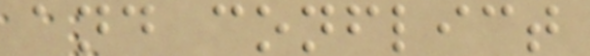and conflict
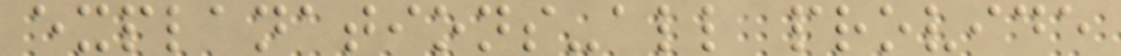explanations-all provide
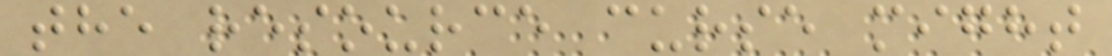the resource curse might
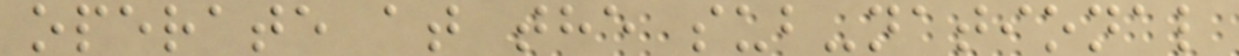operate at the sub-national
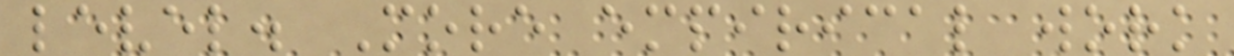level. More empirical work
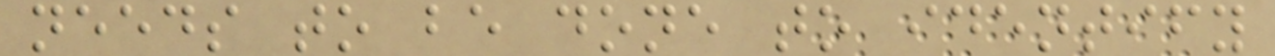needs to be done to identify
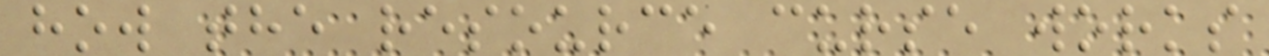how the resource curse works
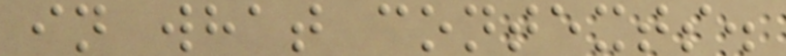in what contexts.
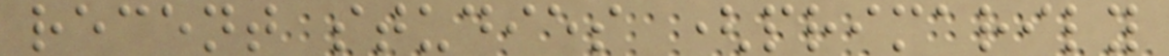recent studies (primarily
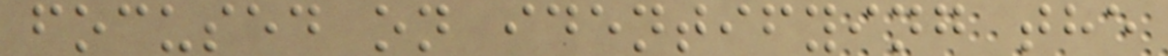focused on identifying the
